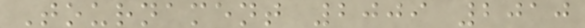Tournament 2009 2010
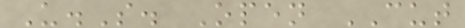U.S. Open CUT
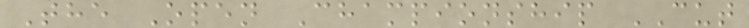The Open Championship CUT
